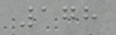178
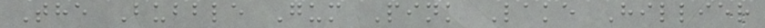The Bubble Gum Pink Lake Hillier
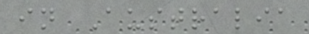in Australia
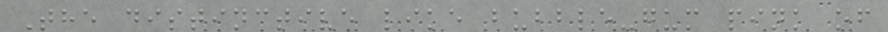The distinctive like bubble-gum pink of
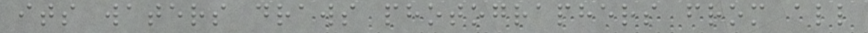its waters draws photographers from all
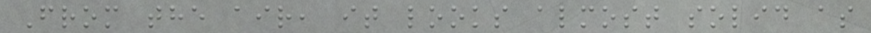From the air, it looks almost solid as
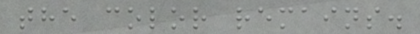the color remains.
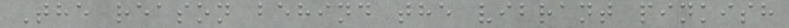The reason behind the vibrant pinkish
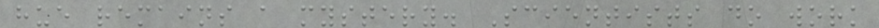hue remains a mystery. Scientists do work
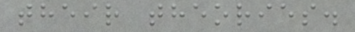their theories.
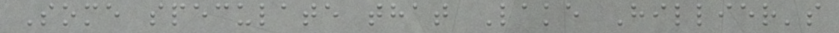Some speculate that Lake Hillier's
